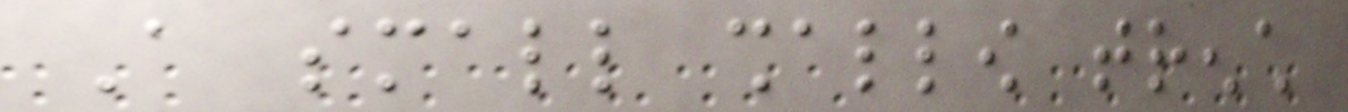A small shallow trench
